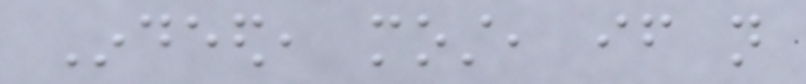Indeed, most, if not
